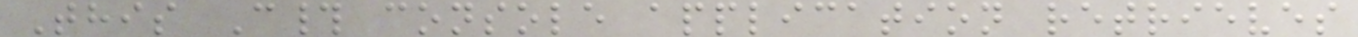This C# console application retrieves
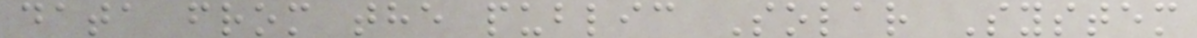data from the public Solar System
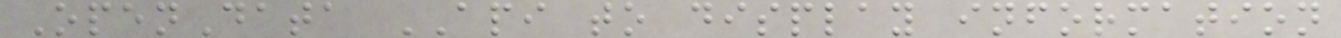OpenData API to display information
